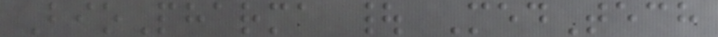BioPharma | MedTech
